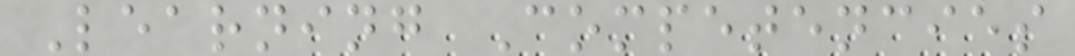Learning Competencies
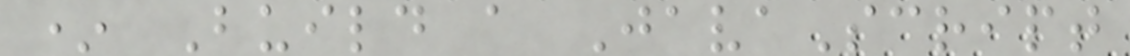* Build a JavaScript
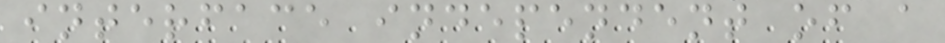interface independent of a
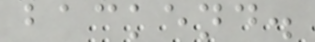backend.
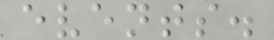events.
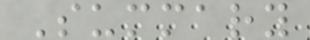Summary
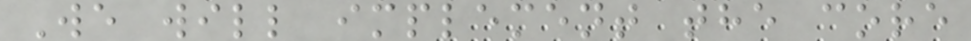We will implement the core
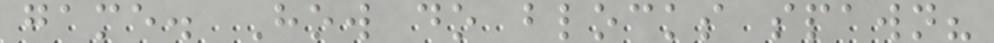game. How do blocks spawn?
